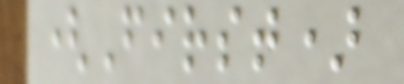(First)
